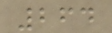264
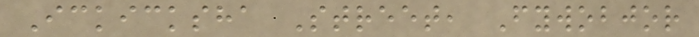Ickicksha Street, Fywobjor
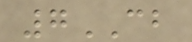7CB
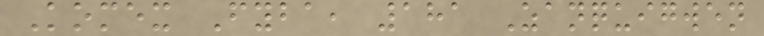Komex Fyba, 181 Zanquigwen
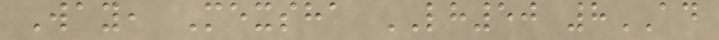Way, Mexsha LH50 8AD
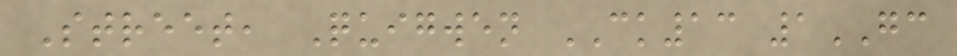Street, Quigwen CK13 1GC
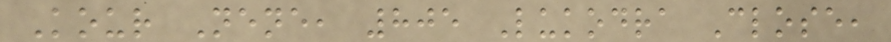Kour Nene, 805 Lukodra Close,
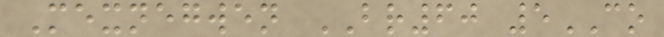Mexnegwen BR60 5CO
